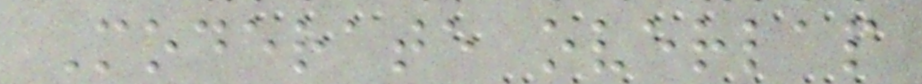Moderate overlap
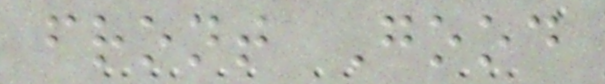front Good
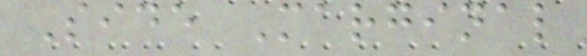Side Marginal
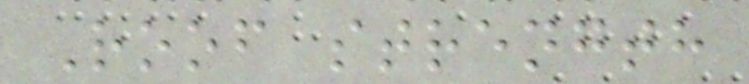Roof strength
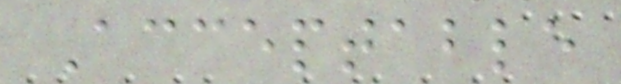Acceptable
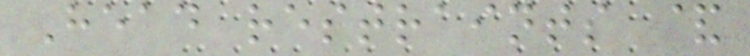Head restraints &
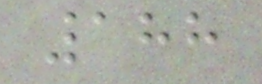188
